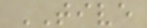TIVE
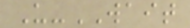U-WAIT
